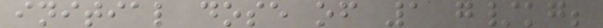initial dose of 1 g/kg;
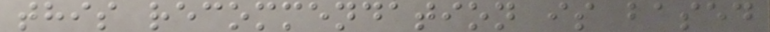this recommendation is based
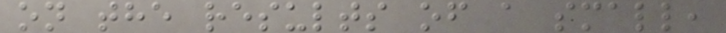on the results of a small,
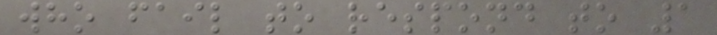who fail to respond to 1
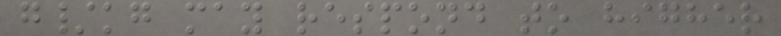g/kg may respond to higher
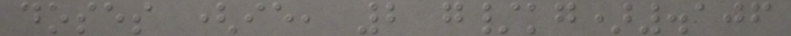doses (ie, 2 g/kg).106
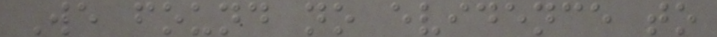We found no evidence to
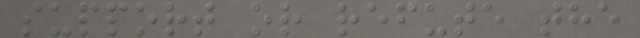support or refute the
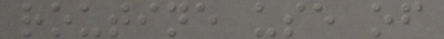routine use of
